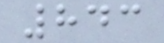843
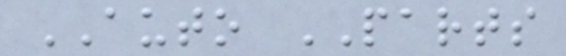AUTO PARTS
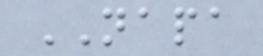NAPA
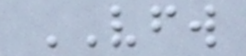VFW
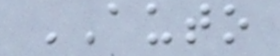AUTO
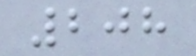208
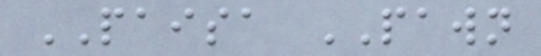PAISA PAWN
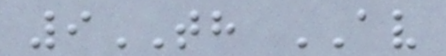9TH AV
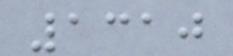1310
